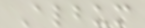Album
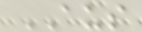AUS
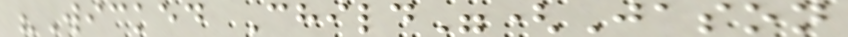"Wicked Child"(Jason
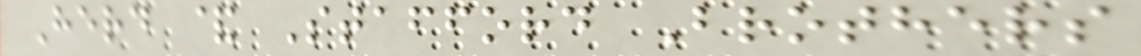Herd & Stafford Brothers
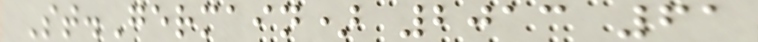St.Germain) 2013 61
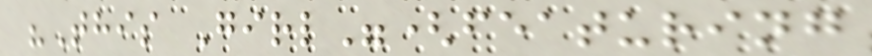"This Girl"(featuring
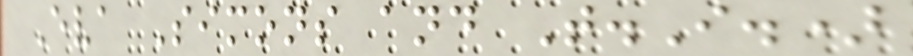Eva Simons and T.I.)
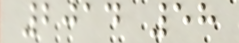2014 58
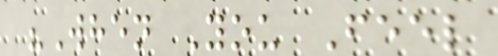"When You Feel
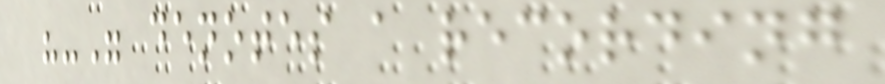"-" denotes a recording
